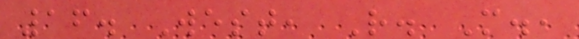16. West, R. M.,
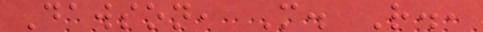Dawson, M. R.,
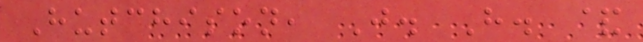Hutchison, J. H. &
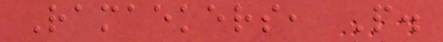Ramaekers, P.
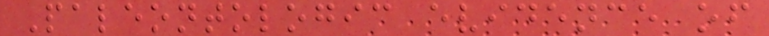Paleontologic evidence of
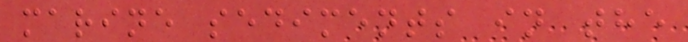marine sediments in the
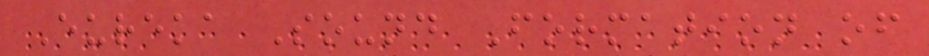Eureka Sound Formation of
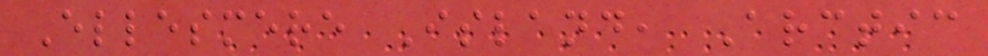Ellesmere Island, Arctic
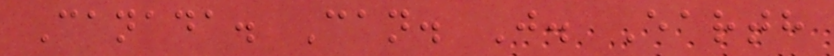Canada. Can. J. Earth
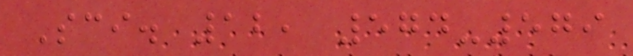Sci. 12, 574-579
